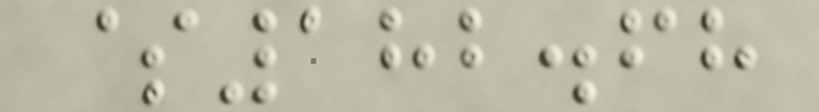$182.68
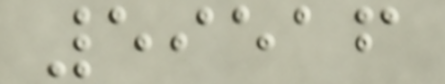59516
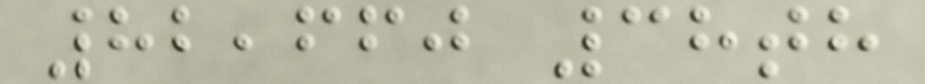82,660 38th
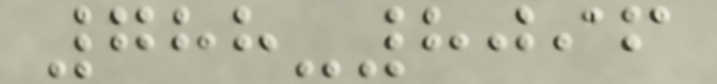788-8096
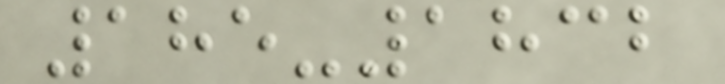185-1832
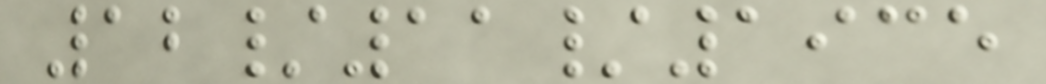12/11/1935
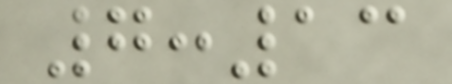7:13
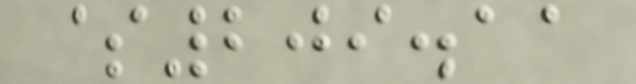$209.11
